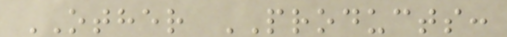OTHER PRODUCTS:
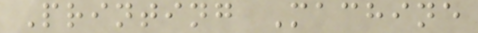Printing Machine
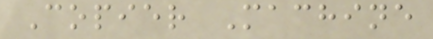Copier Machine
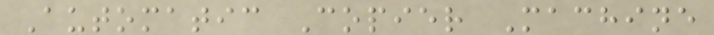Automatic Copier Machine
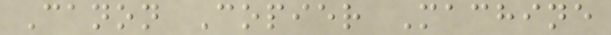Canon Copier Machine
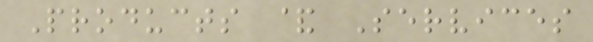Products & Services
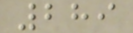289
